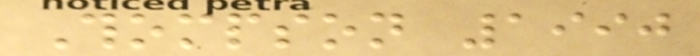Thompson 1990
